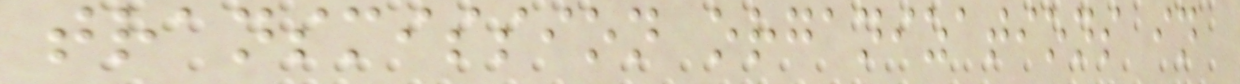transmission organizations in
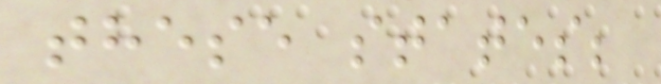these states;
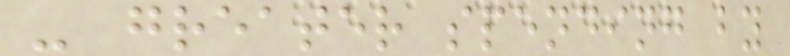- greater spending by
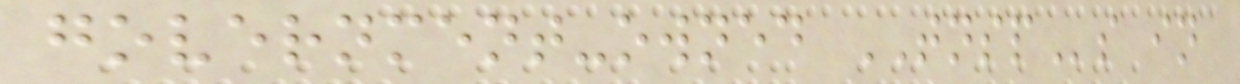government-owned TNSPs in
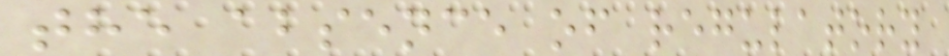the absence of regulatory
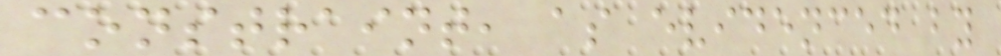constraint, as evidenced by
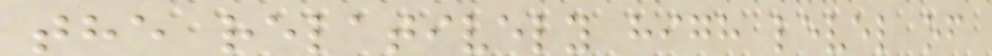the relatively high level of
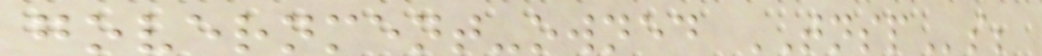government-owned TNSPs;
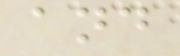and
